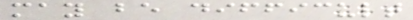may be difficult
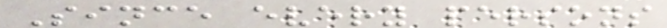Since every persons
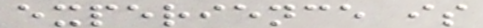experience is
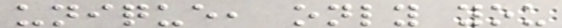unique, only you
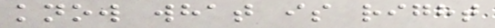know what is right
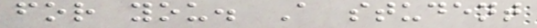for you. A student
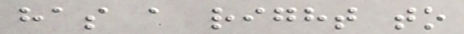has a right to
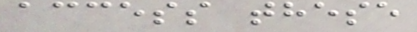access these
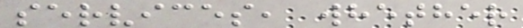services, whether
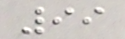99
